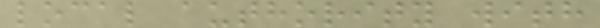local authority with
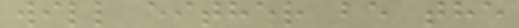will either be the
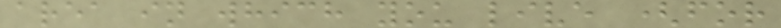area in which you live (for
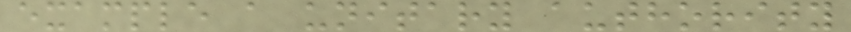example a unitary authority
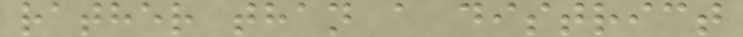rather than a district
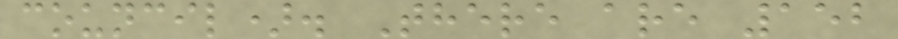council). There are 152
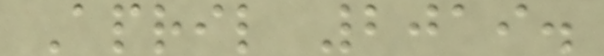April 2019.
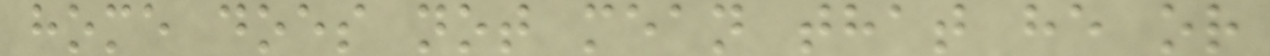home does not mean that he or
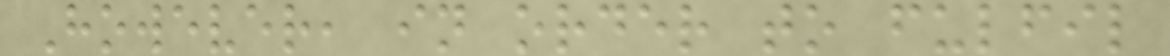However, in order to fulfil
